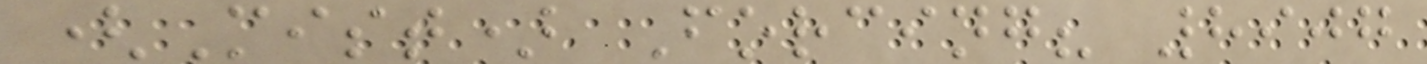(Mist) Forcing? 8907
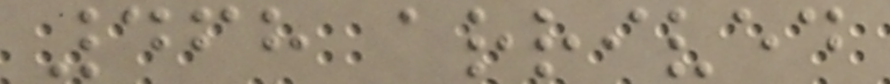468 arrived
